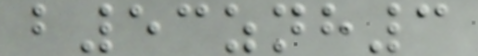b53znh3
